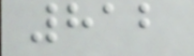812
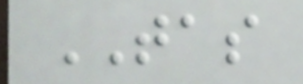TAS
